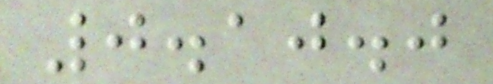0.10.0
